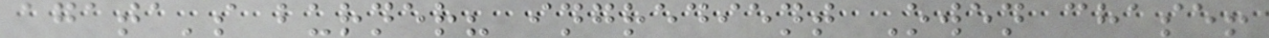agata's burner? ingredient Owen chase!
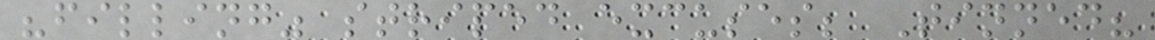"filling" striped excuses; Tinned?
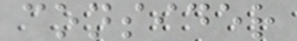consider
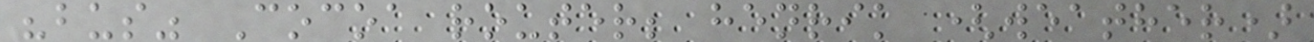"bus" Cocoa router; henrik (weather)
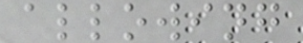allowing
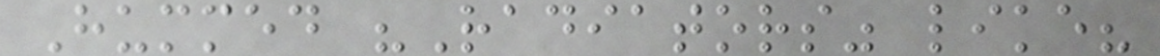Hummed "Radiators" like?
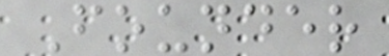Founder
